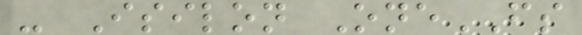- Isilon OneFS
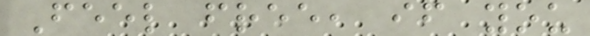Feel free, if you
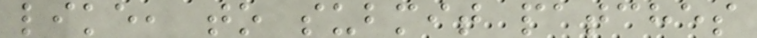like, to submit patches
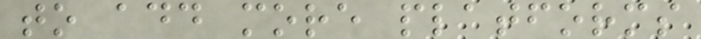to add more platforms
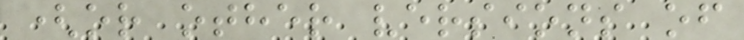(or other versions of
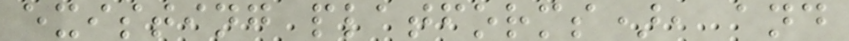existing platforms), and
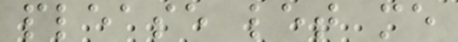please let me
